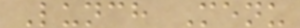Lunch Menu
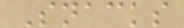Snacks
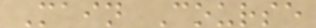Main Course
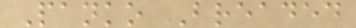Panko Breaded
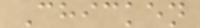Chicken
